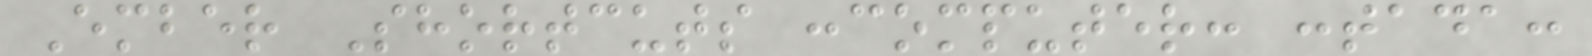Ember Shortcuts :computer: :tada:
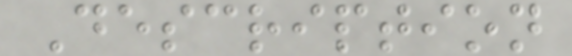Description
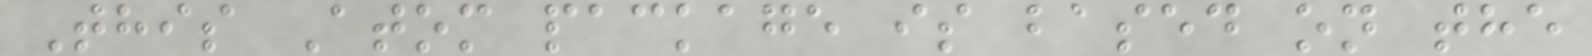This Atom package is based on the
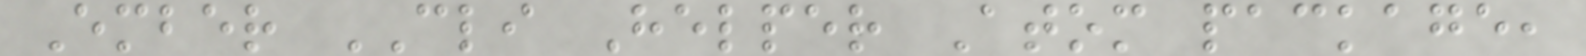Ember CLI Helper Atom package,
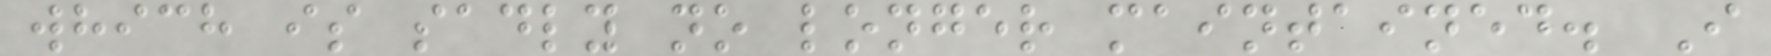which is sadly no longer maintained. I
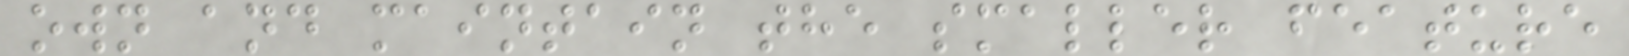own and maintain the smaller feature
